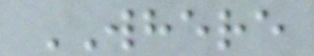WHERE
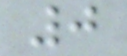0
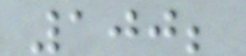100;
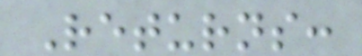Returns:
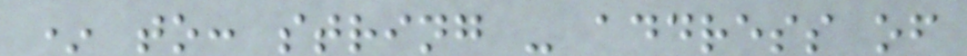* to: string - address of
